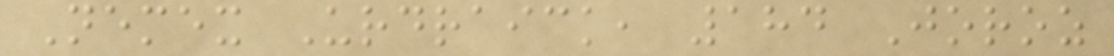Nemex Urdraick, 184 Joroz
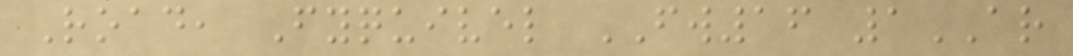Road, Fyquivel FW16 1AR
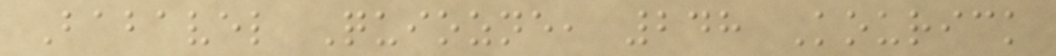Babavel Quiozne, 248 Kourick
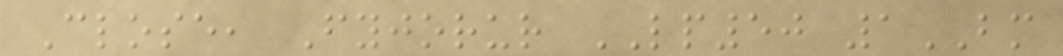Close, Fyjorur LP50 1BM
